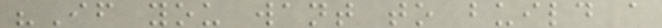"If you want to build a
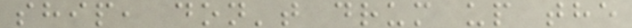ship, don't drum up the
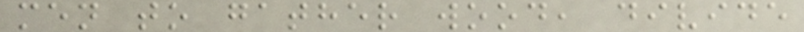men to gather wood, divide
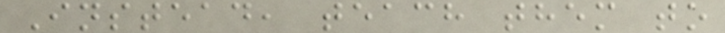Instead, teach them to
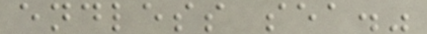endless sea."
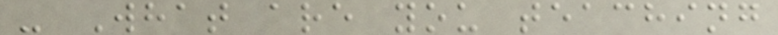- What are you teaching
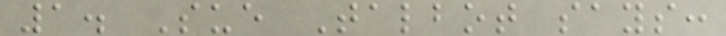1. Sue Talbot says:
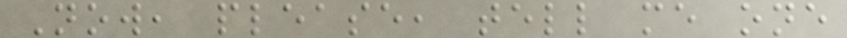Now, please, tell me one
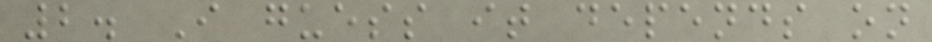2. I guess it depends on
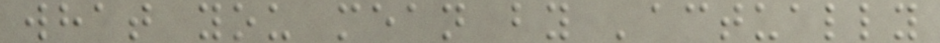what you mean by 'actually
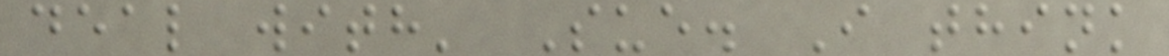deal with' Sue. I think
